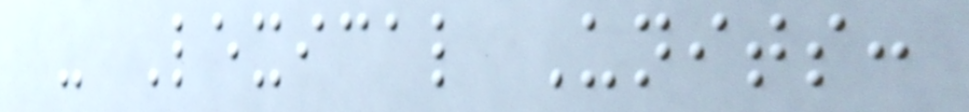- Lexical Units:
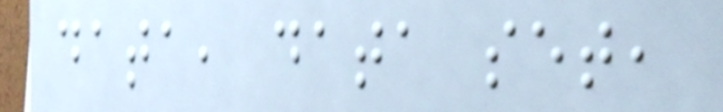data, data set,
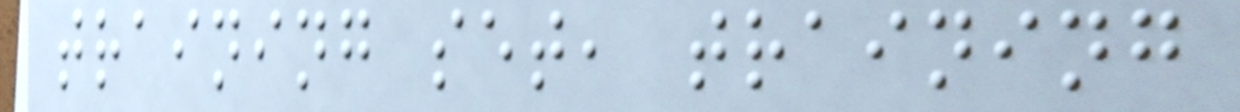training set, training
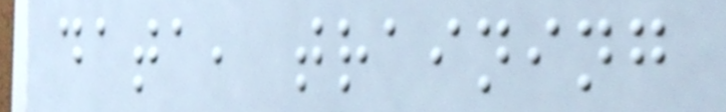data, training
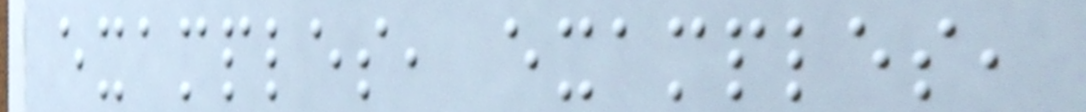examples, examples,
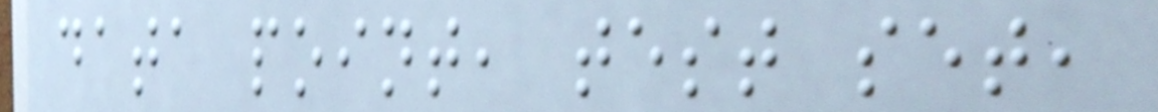data point, test set,
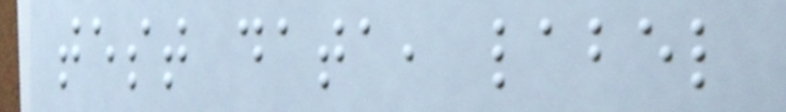test data, label
